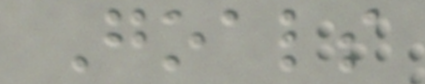Goals
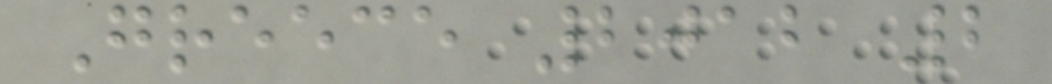Greece 2012 2
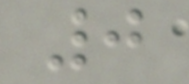0
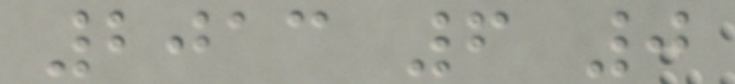2013 6 0
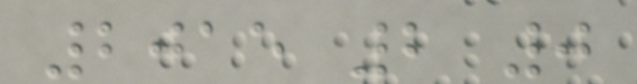2015 2 0
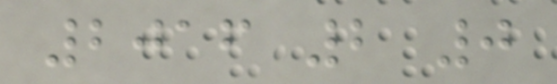2016 2 0
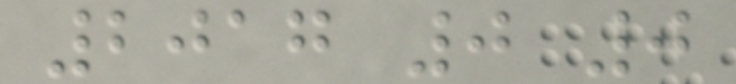2017 0 0
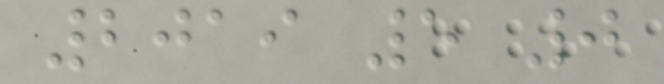2019 5 0
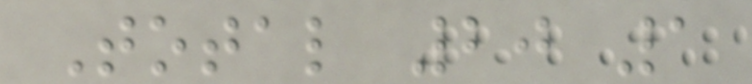Total 20 1
